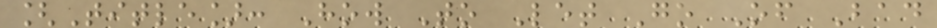[Title]: How To Let Go Of Bad
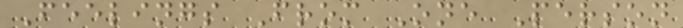Feelings From One Person
